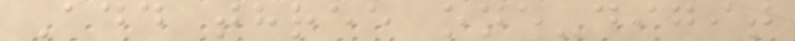Add three one-digit
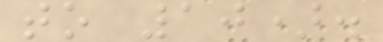to 10).
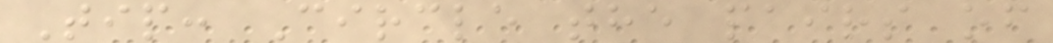Tip: Circle the pairs of
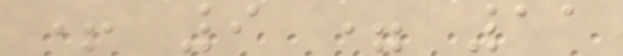+ 9 = 11
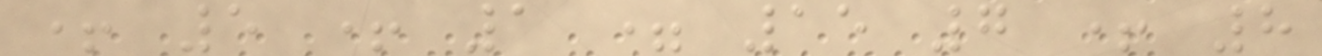+ 5 + 1 = 15 7 + 8
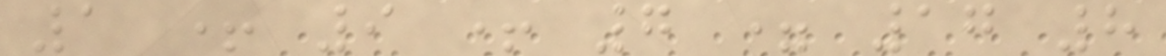1 + 9 + 7 = 17 8
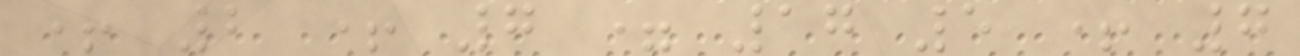+ 2 + 7 = 17 5 + 7
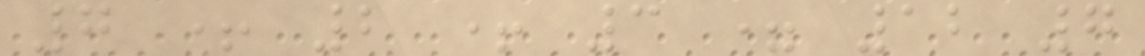7 + 2 + 3 = 12 7
